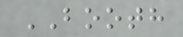BOOTH
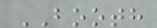BOOTH
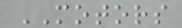MOTORS
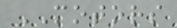MOTORS
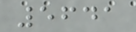5641
